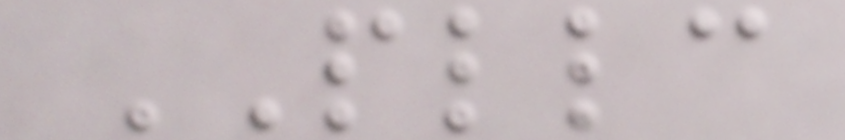PLLC
